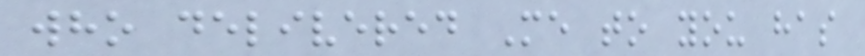who delivered Me to you has
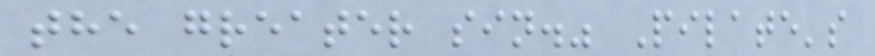the greater sin." Pilate's
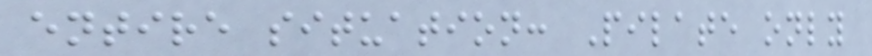entire situation: Pilate only
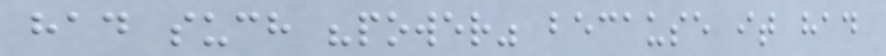had such "power" because it had
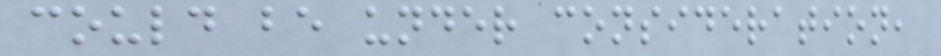could be under consideration,
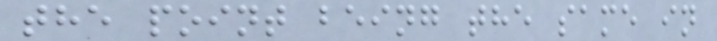the point being the same in
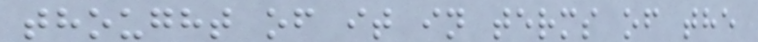thought of it in terms of the
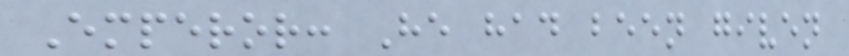Emperor: He had been given
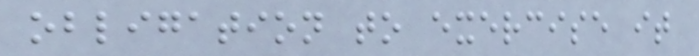obligation to exercise it
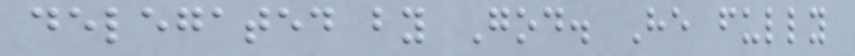delegated by God. He fully
